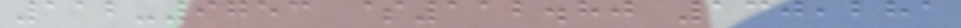112-9753 $112.80 130,281
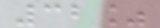32%
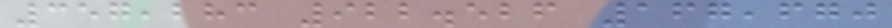357,283 922.526 167,670
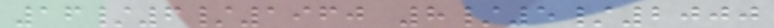16/6/1960 8/5/2000
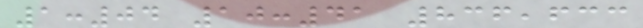1:04 10:41 836,633
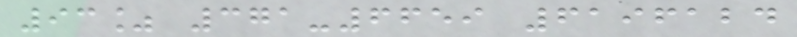93% 371-6659 6196124
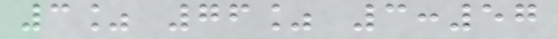3% 76% 3:57
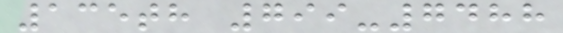135th 799-7488
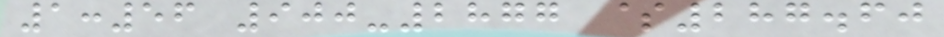1:56 900-2877 $287.60
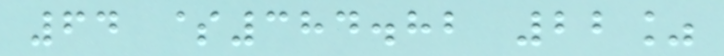64 $384.82 22%
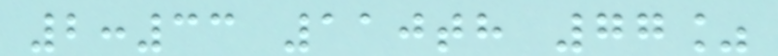2:33 110th 77%
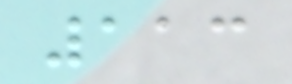113
